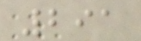291
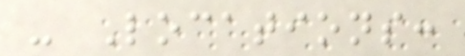- Locations:
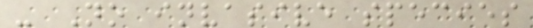- No invasive species
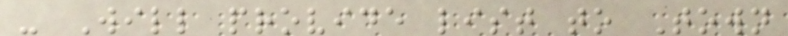- Will provide list to Town
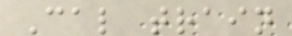Cal train
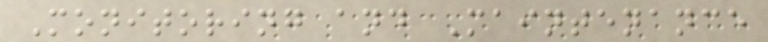Monitoring and Maintenance
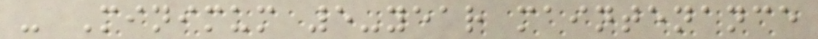- Minimum 5-year maintenance
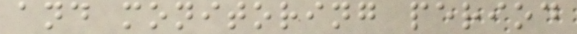and monitoring period
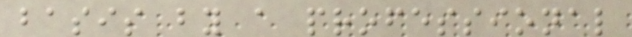basis by a professional
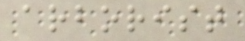arborist
